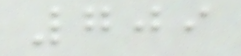709
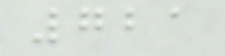721
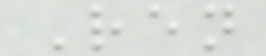Ren
